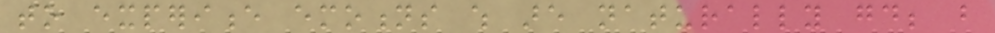to experience emotions which are naturally good; but
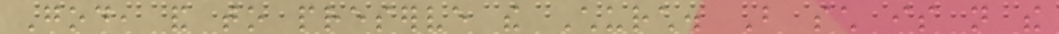God, and to preserve the Church. But such is not the
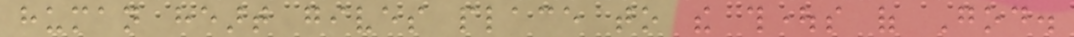human heart gives place to the thoughts of God.
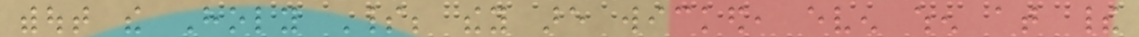without the Holy Spirit; they are wicked, even when at their
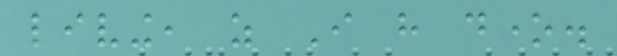living, as I have done.
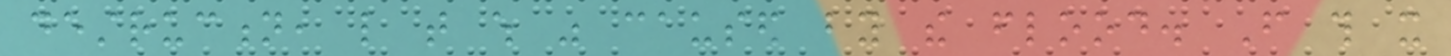destruction, like that which was caused by the flood. From this it
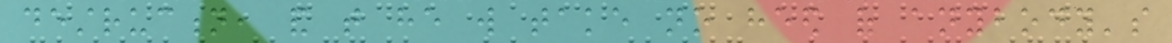destruction, and that he will take no heed of anybody's
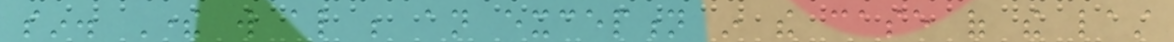sin. There will also be an exception in the case of the last
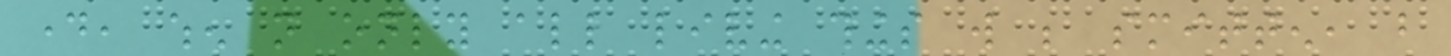day, when not only all living things will be smitten, but
